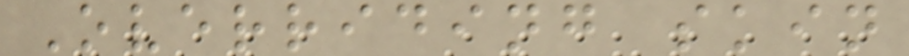Overriding skin
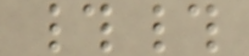##
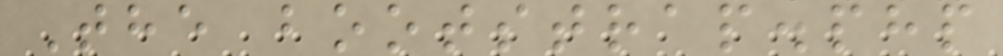The bootstrap.php
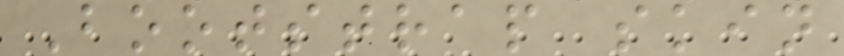Bootstrap skin
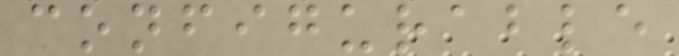configurable
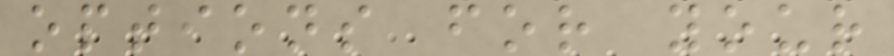options for your
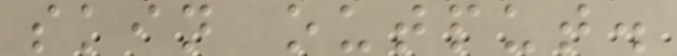skin output.
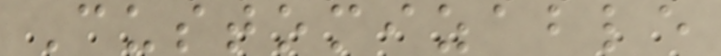Customizable
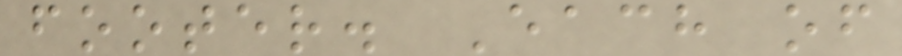footer. Each of
